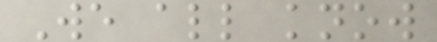We all know
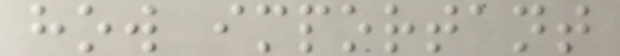how important
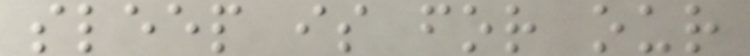sleep is for our
